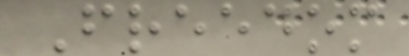Freedom
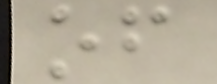of
